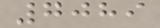7089
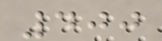400
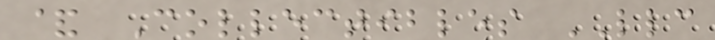& Collectibles LLC
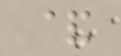&
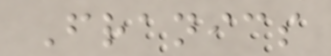Franics
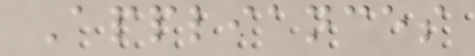Appliances
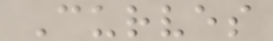Curves
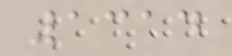1314
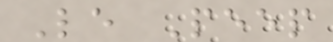Le Peep
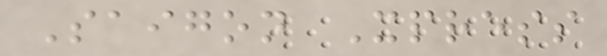Saigon Xpress
